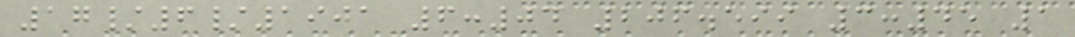17/6/1901 6:04 206.599 3:45 1
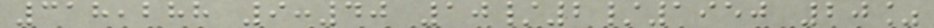318,288 9:40 10/2/1950 20%
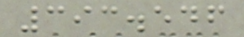393.546
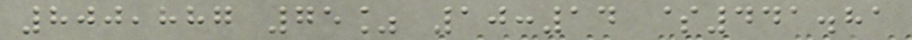800,887 75% 10:14 $441.81
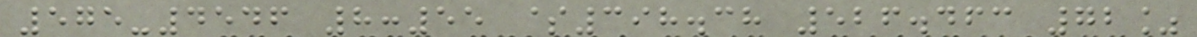575-4546 8:55 $398.38 526.463 72%
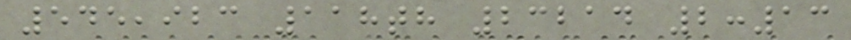545,923 118th 23214 2:13
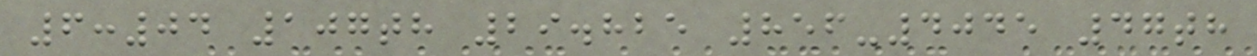6:04 107th 29.825 856-4045 47th
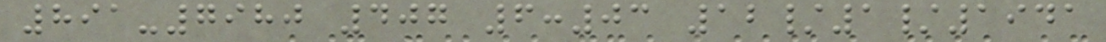891-7980 407 6:03 12/1/1941
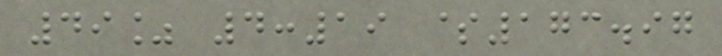49% 4:19 $173.97
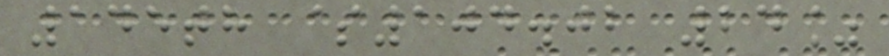145th $104.02 24%
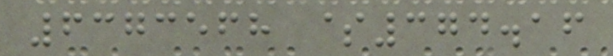6373568 $374.16
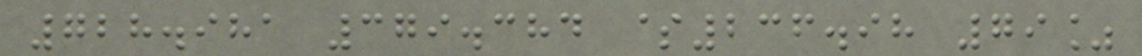728.981 379.384 $236.98 79%
